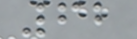62
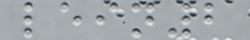lein2
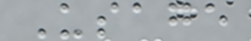Usage
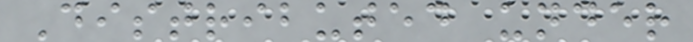Distributed under
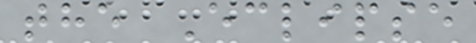the Eclipse
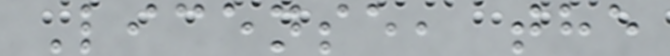License, the
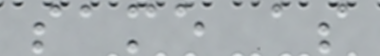same as
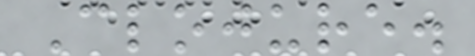Clojure.
